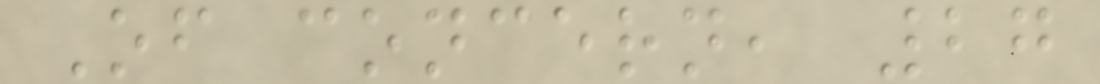Of concern, 27
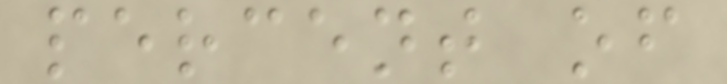percent of
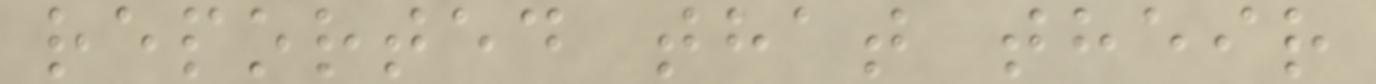reported that their
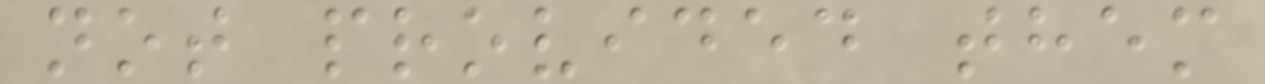not provided them
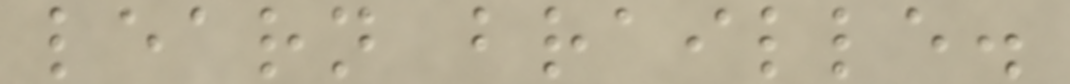learn braille.
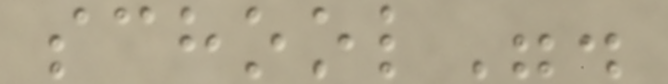school".
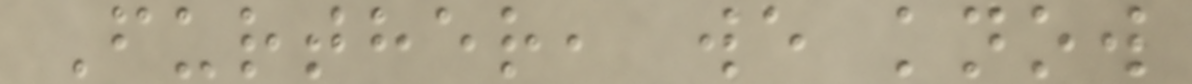Further, we know
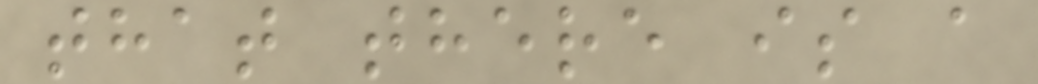that there is a
